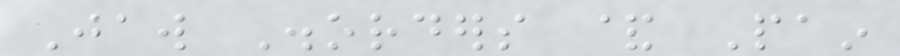Jaw Disorders & Pain
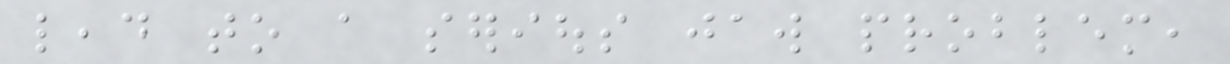lead to a serious jaw problem,
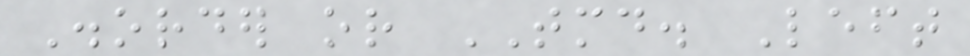Disorder or TMD. Left
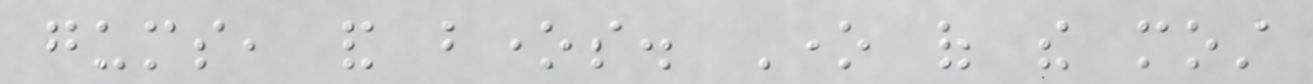gums, and bones. One of the most
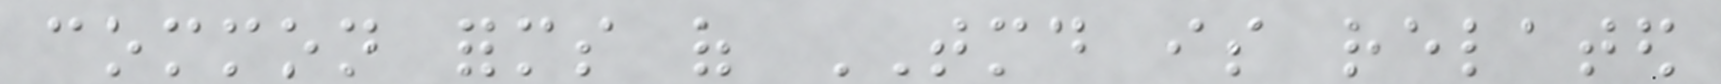common forms of TMD is related
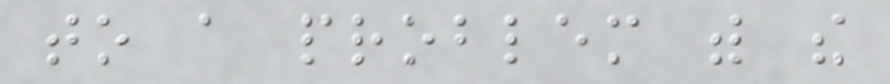to a problem with the
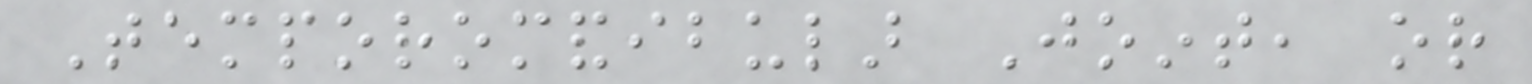Temporomandibular Joint, or
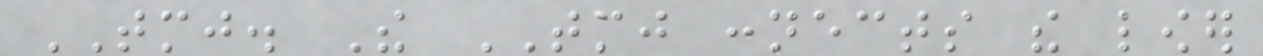TMJ. The TMJ connects the lower
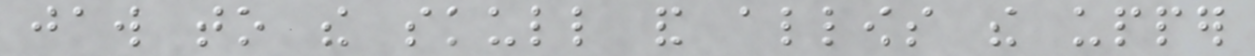jaw to the skull and allows the upper
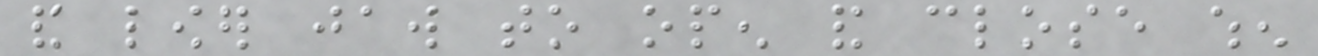and lower jaw to open and close when
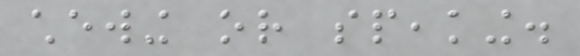chewing or speaking.
